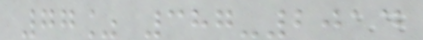77% 387-2014
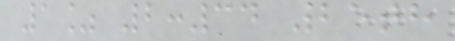1% 2:34 25th
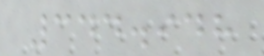344.948
